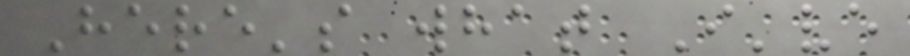Here's what I've
